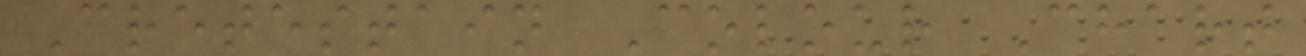Cretestain Colour Chart
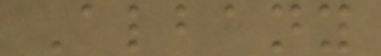Albany
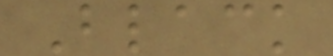Black
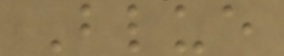Blue
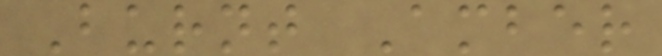Burnt Amber
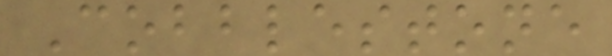Cobblestone
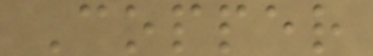Copper
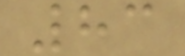83
